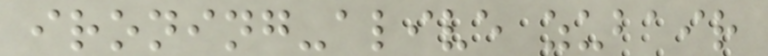ironing-alive zubair
